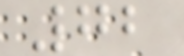72
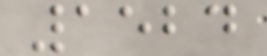1524
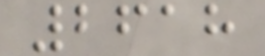2618
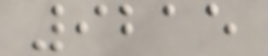9215
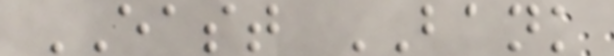EAST BANK
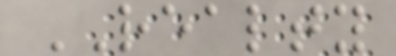REALTY
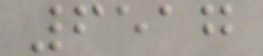6517
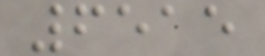6515
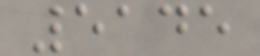5145
